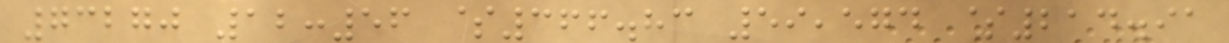73270 12:56 $366.83 59,574 $214.91
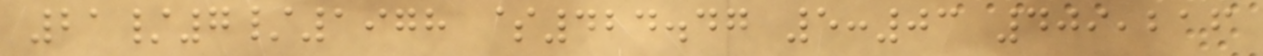21/7/1978 $424.47 5:03 409,216
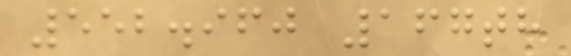552.960 167th
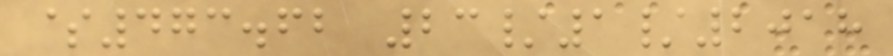$473.62 23/1/2018
